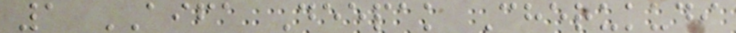1 AIFA Deepak Cherukudi
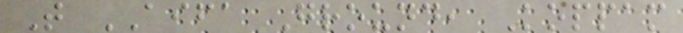T AIFA Ground, Koppam
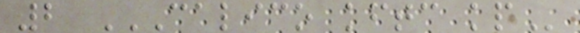2 CALICO KFTC KP
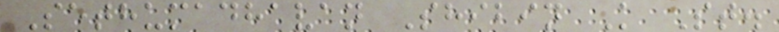Sethumadhavan Shibin K St.
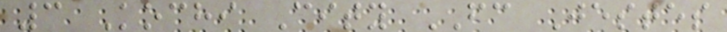3 Kochi City FC Jestes
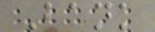Bank
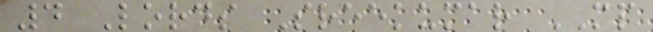4 Lords Sreekumar MP
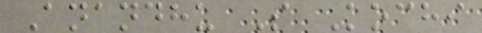Anandhu S Kochi
